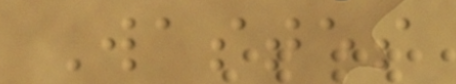Wastes
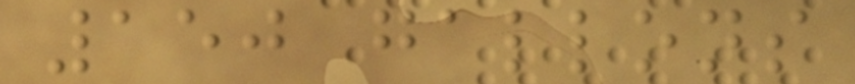150 gallons
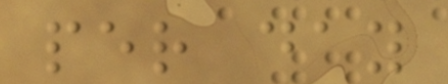per day
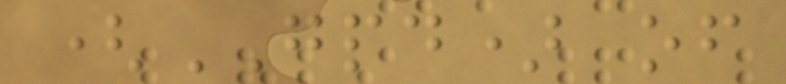(GPD) of
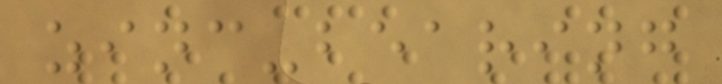zinc-bearing
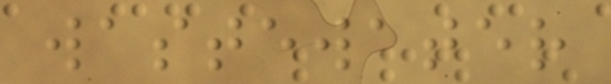wastewater
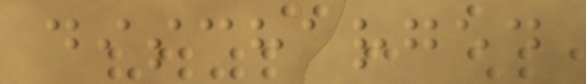discharged
